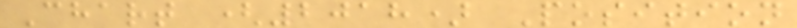Chart (2018) Position
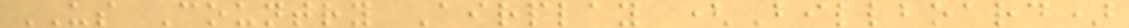US Country Airplay (Billboard)
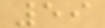59
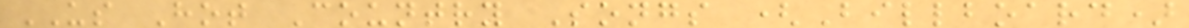US Hot Country Songs (Billboard)
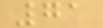71
